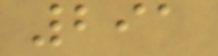291
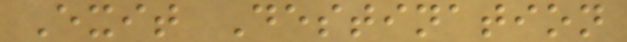Exit Destination
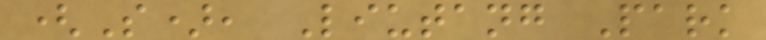(S), Liutang Park
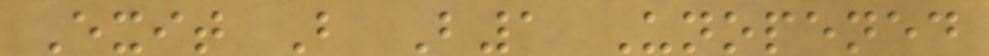Exit B B1 Unopened
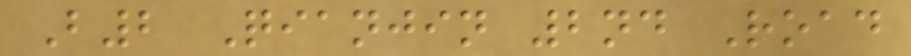B2 Qianjin 2nd Road
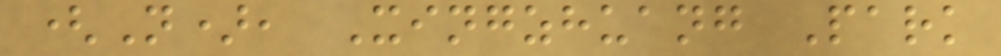(N), Xingzhuang Park
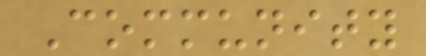Community
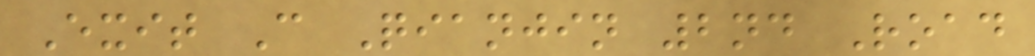Exit C Qianjin 2nd Road
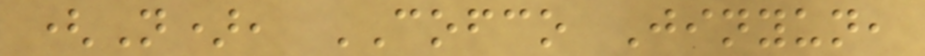(N), COFCO Jinyun,
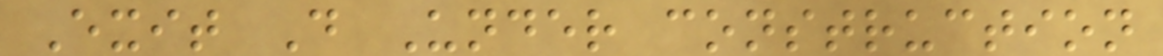Exit D Under construction
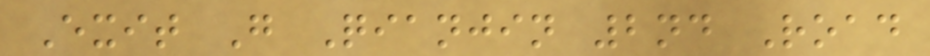Exit G Qianjin 2nd Road
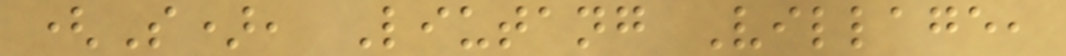(S), Liutang Village,
